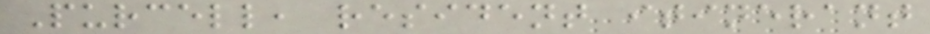Purcell, resident itinerant
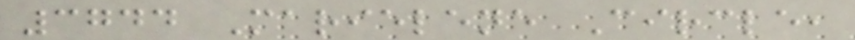3744 Marielene Circle,
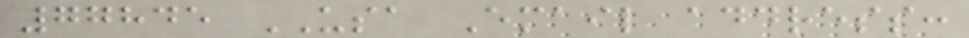77845 USA Email address:
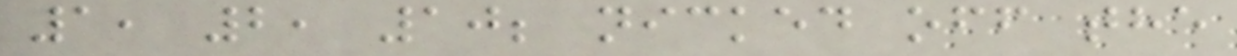1, 2, 10; nicked off the
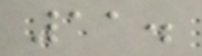11.
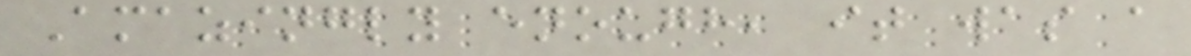Amazingly enough, it was a
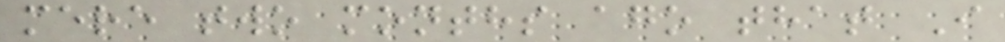mere two months ago that I
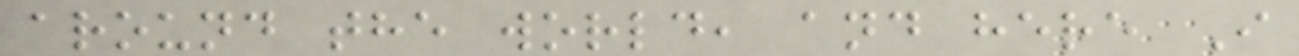around the world, and here I
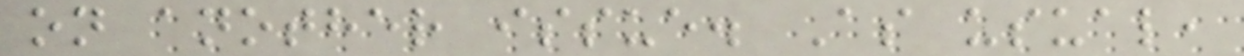on another issue. As usual,
